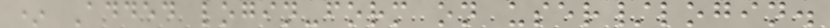* Added login-form on user/login.
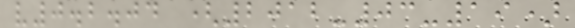v0.2.04 (2012-03-19)
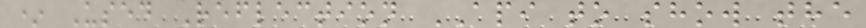* Used Reflection API to show the
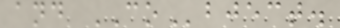and CObject.
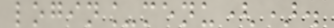login_menu().
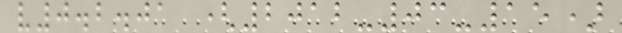v0.2.01 (2012-03-15)
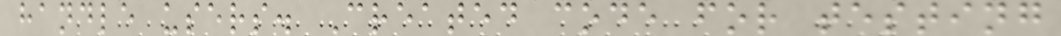handle users. Created code for testing
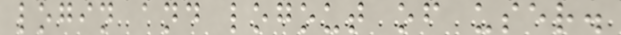login and logout of user.
